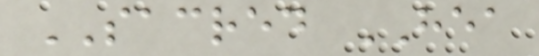SACRED HEA
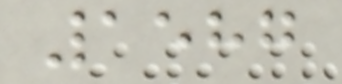1587
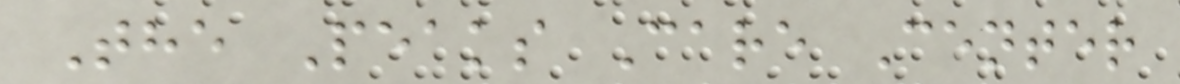The Peaks Care Center
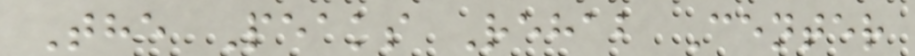The Peaks Rehab Center
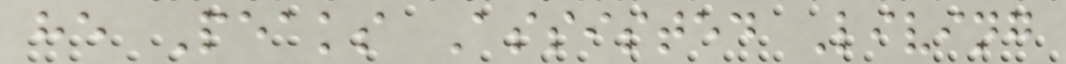he Peaks Assisted Living
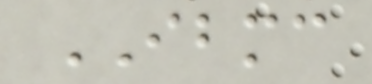IBMC
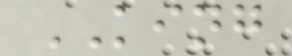KING
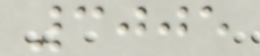3005
